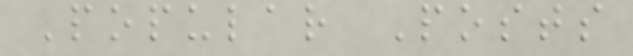Popular Posts
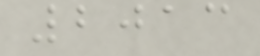2013
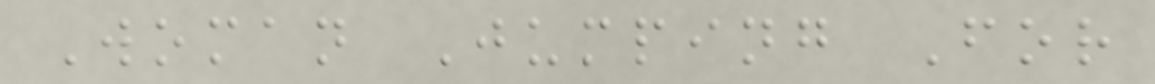Woman Jumping For
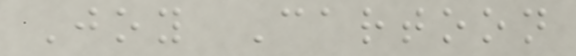Joy Cartoon
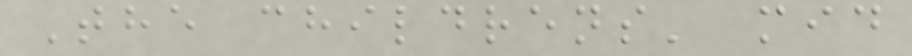The childrens' mid
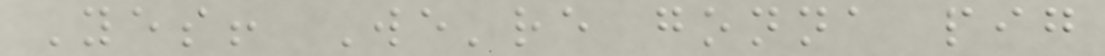Yes! We're gonna pig
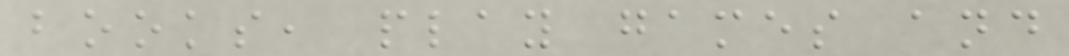books, play games and
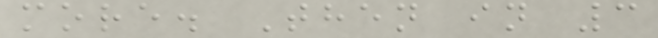more. Then in 3
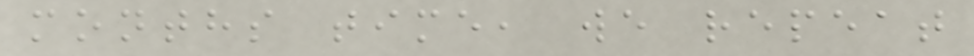months time, we repeat
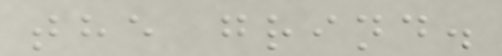the grind.
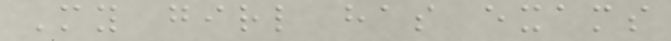My girl has exams
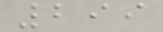299
